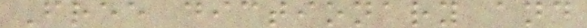Free dictionary and
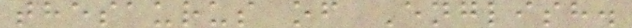thesaurus of English.
